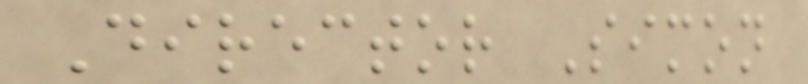Director Simon
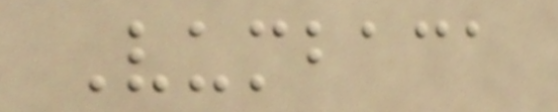Vumbaca
